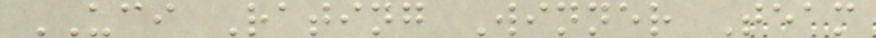UCI Rating Winner Team
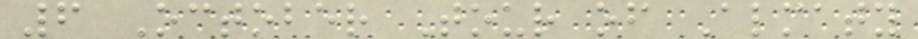6 October Tour of Almaty
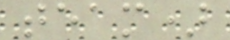team)
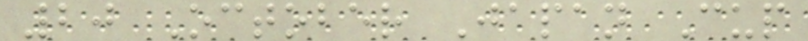20 October Japan Cup
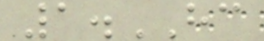1.HC
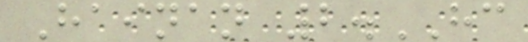Hainan 2.HC
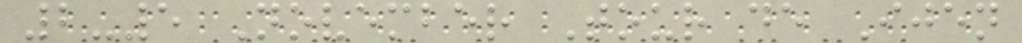2-5 November Tour de Ijen
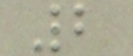2
